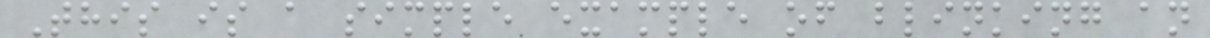This is a simple example of blinking an
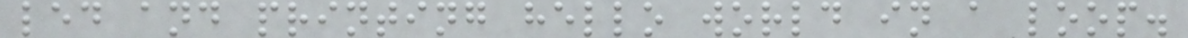led and printing hello world in a loop.
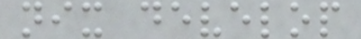nix develop
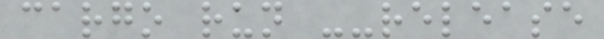cargo run --release
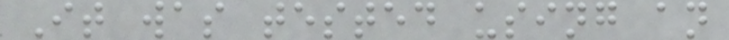It was tested using an
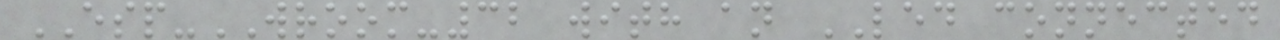ESP-WROOM-32 with an LED connected
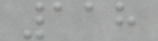118
